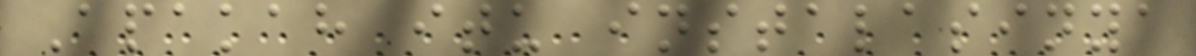Apakah itu instalasinya
